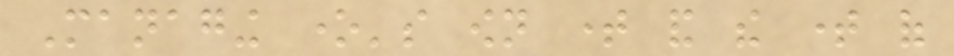Managing one's own time and the time of
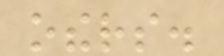others.
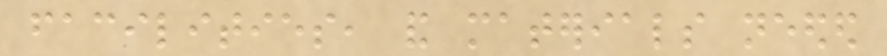facilities, and materials needed
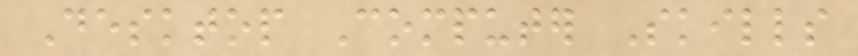Desktop Computer Skills
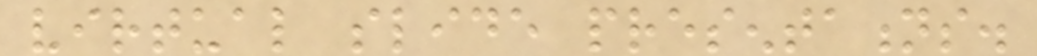virtual slide presentations.
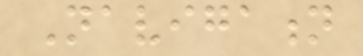Navigation
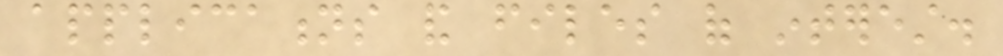applications and files of interest.
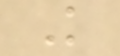Knowledge
